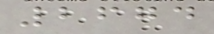2674
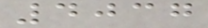4037
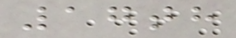17th
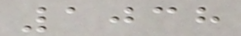1038
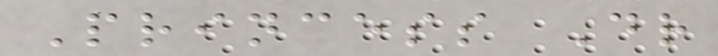Princess Dr
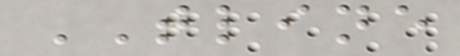TLINE
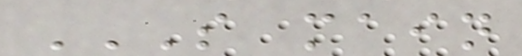S MAIN
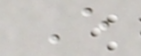E
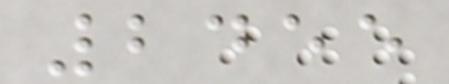2455
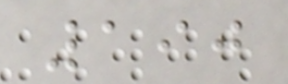190
